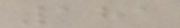181
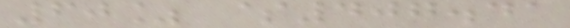60% $407.41
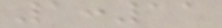1:11
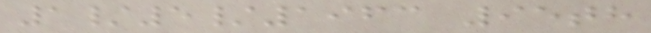1/5/1963 95th
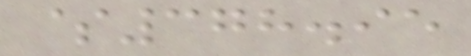$378.95
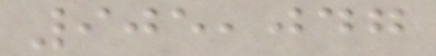905,047
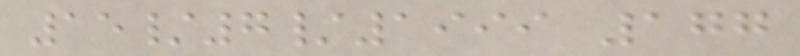15/7/1999 177
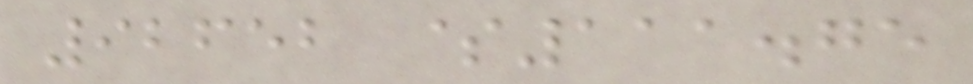92652 $111.75
